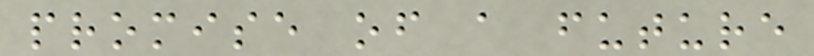promise of a future
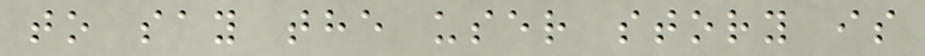to say the user story is
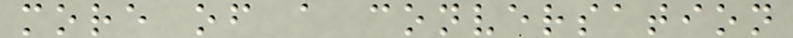more of a conversation
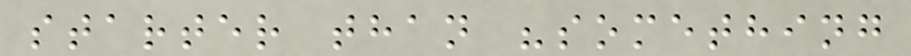starter than "something
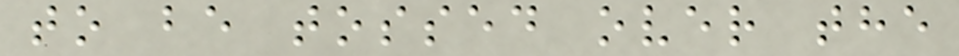to be tossed over the
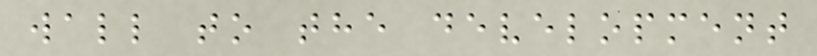wall to the development
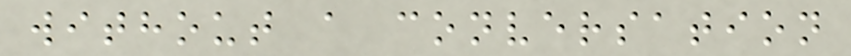without a conversation
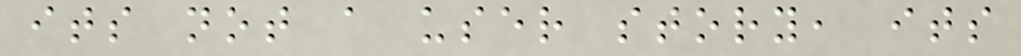its not a user story, its
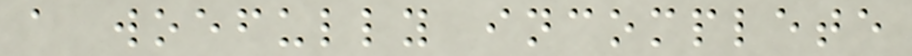a woefully incomplete
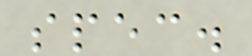spec.
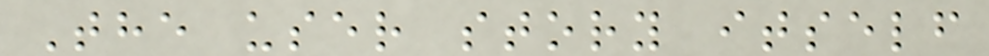The user story itself
